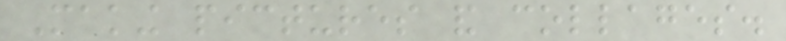Making pictures and collages.
